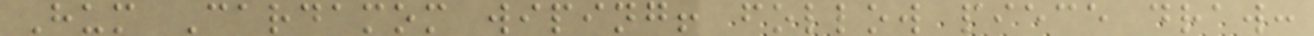Hum Cardamom wiping! follow piece draw:
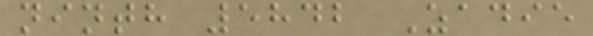ninth 5842 Zadie
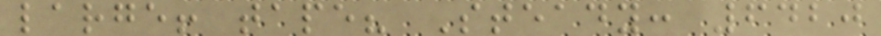large! tape? Steady: 6420
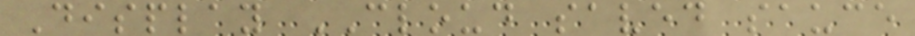Display CLOUD saved sauce
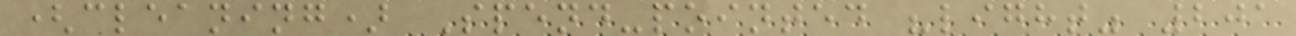(cleaning) Spend-pointed "light" 201
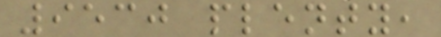9530 plenty,
